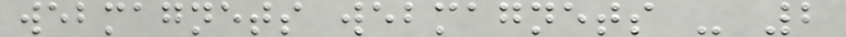webmagnets webmagnets - 2
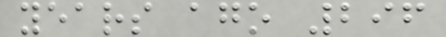years ago 296
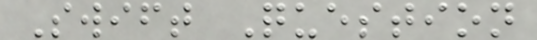Swift Question
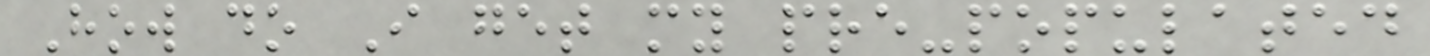How do I get my pre-populated
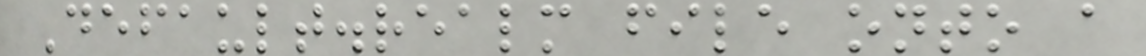Default.realm file onto a
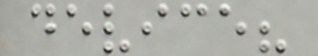device?
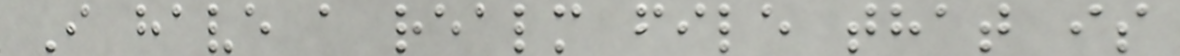I have a realm file that is
